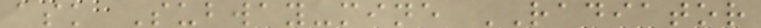ask Subway-mine RADIATOR
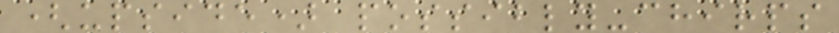(upside) possibly-chirps
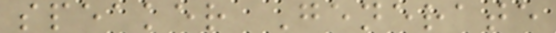speaker Generate
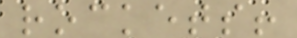rockets!
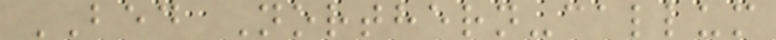BED Northern-callum
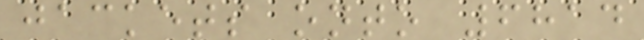jackets onto 6814
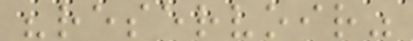"reservoir"
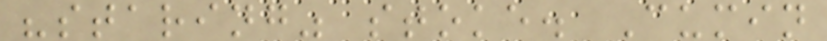"staring" stoke. Cumin
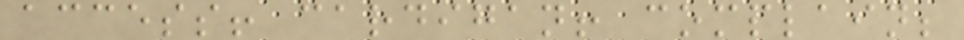access! cardigan! complain;
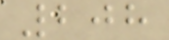208
